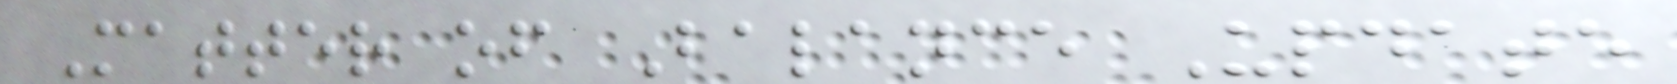Matter of Balance Update
